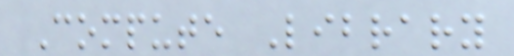Compute Library
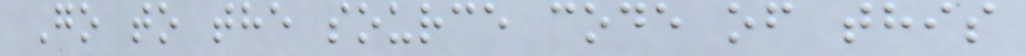Go to the source code of this
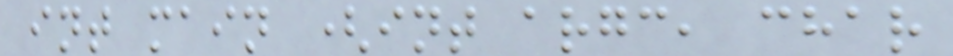int main (int argc, char
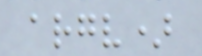argv)
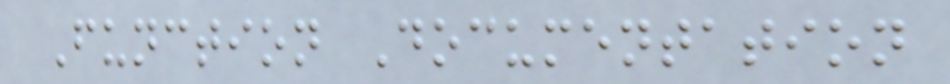Function Documentation
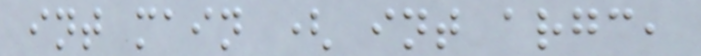int main ( int argc,
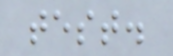test.
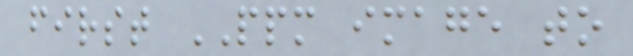first PPM image to
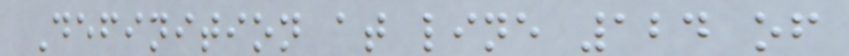Definition at line 124 of
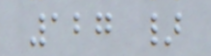127 }
